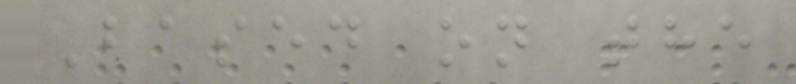Based on the
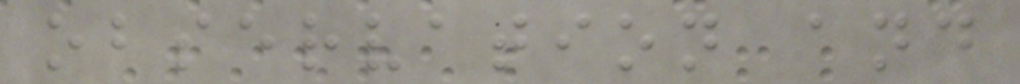observation and
